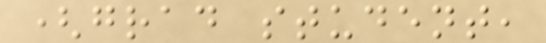(grad student,
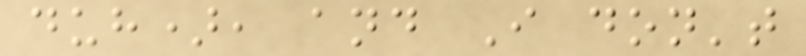duh), and I don't
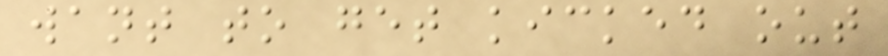want to get kicked out
